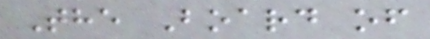The Board of
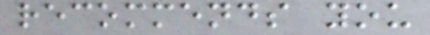recommends you
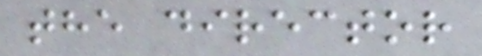the director
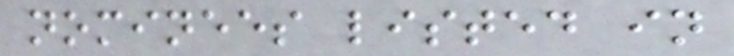nominees listed in
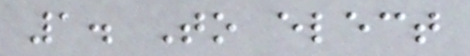1. To elect
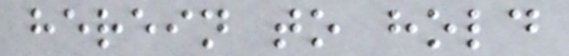herein to hold
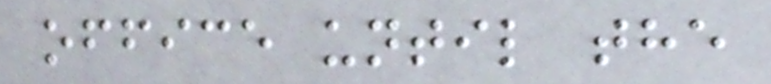office until the
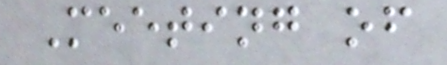Meeting of
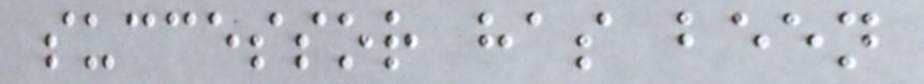successor has been
